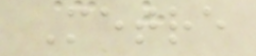Metre
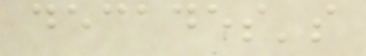decades's
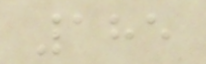185
